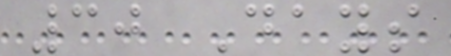30 Days
